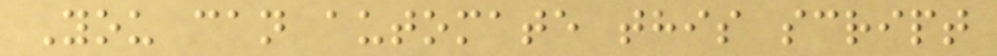You can automate this script
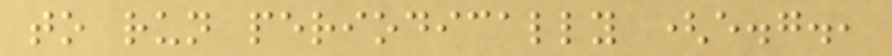to run periodically (e.g.,
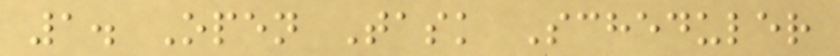1. Open Task Scheduler
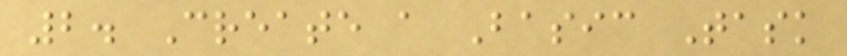2. Create a Basic Task
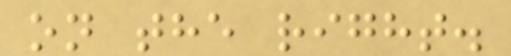on the right.
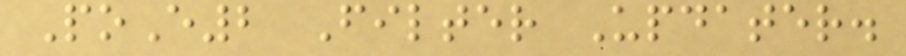PoE2 Filter Updater.
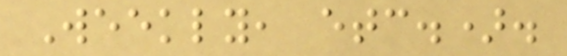Weekly, etc.).
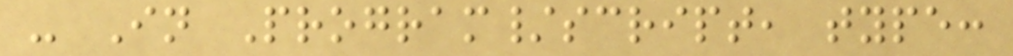- In Program/script, type:
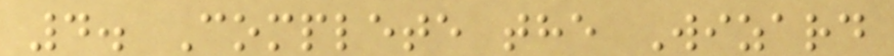4. Complete the Wizard
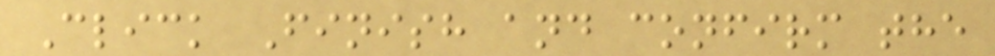Click Finish and confirm the
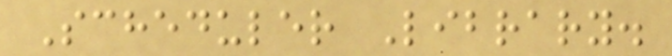Scheduler Library.
